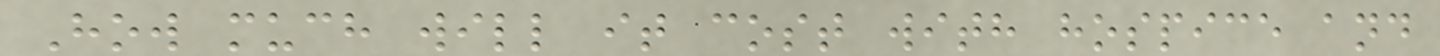How much will it cost with hospice and
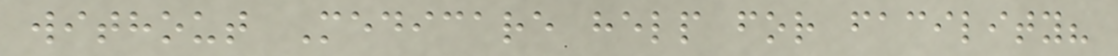without Medicare help for facility?
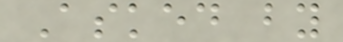Asked by
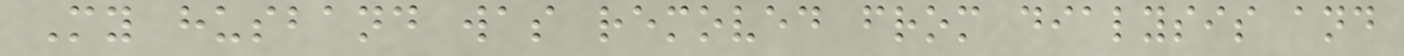My husband was removed from dialysis and
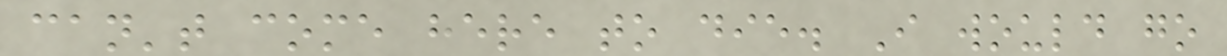can't come here to die. I would go
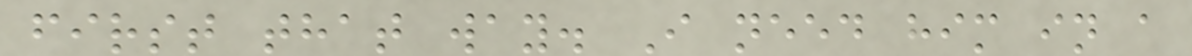first that way. I need him in a
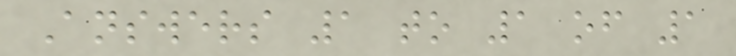Answers 1 to 1 of 1
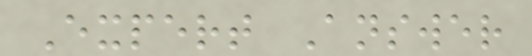Expert Answer
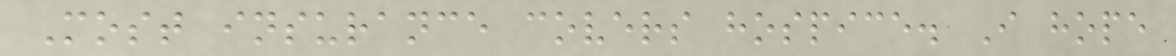Most insurance covers hospice. I hope
